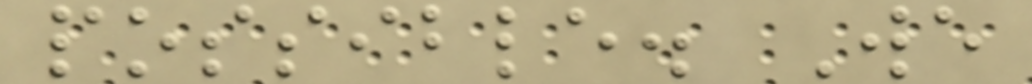possible. We
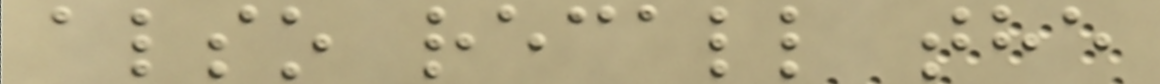also recall the
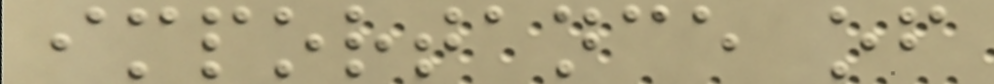importance of
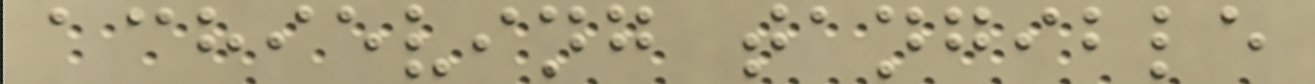achieving tangible
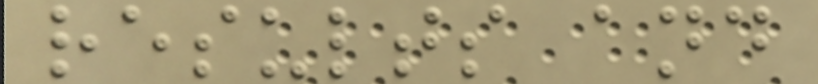results and
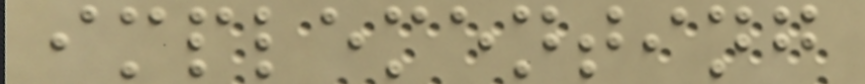implementing
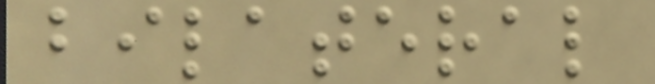bilateral
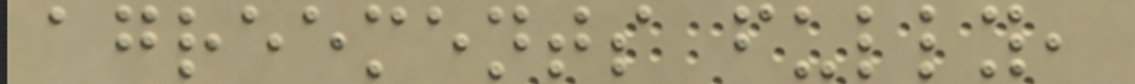agreements fully,
